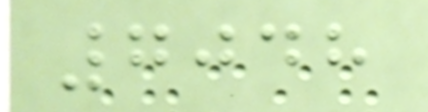7048
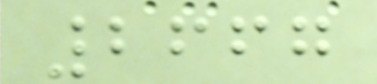2667
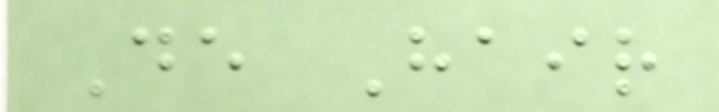De Hair
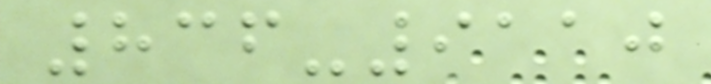836-9110
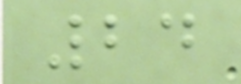24
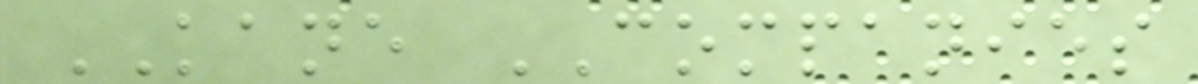KANE COMPANIES
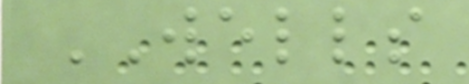WELLS
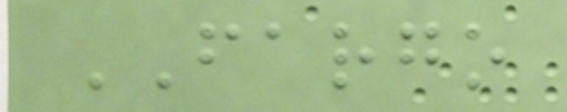FARGO
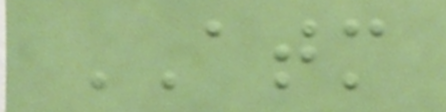ATM
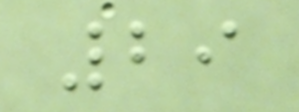29
